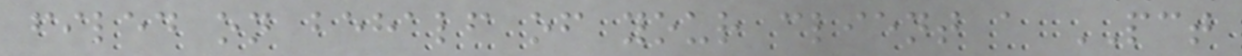filed on behalf of your client a PCT
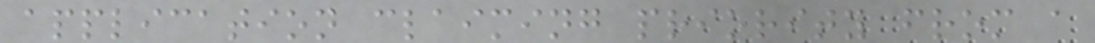application claiming priority from a
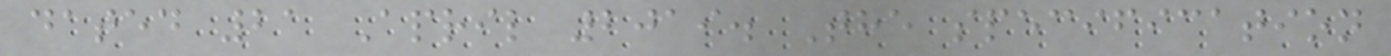dated 21 April 2019. The specification
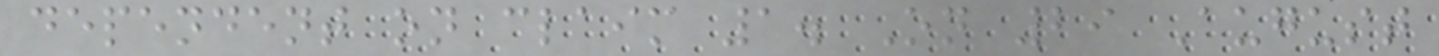dependent on claim 1. On 29 August
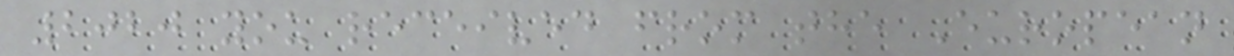2020 you received from the European
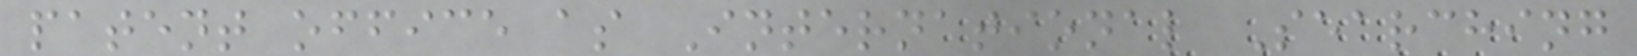patent office as International Searching
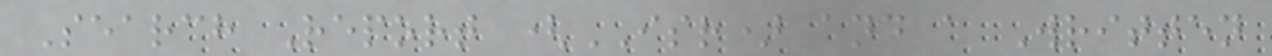Search Report (ISR) and a Written
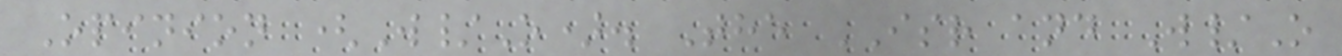Opinion (W/O). The ISR and W/O
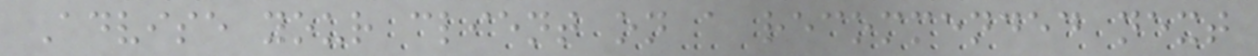Advise your client on a recommended next
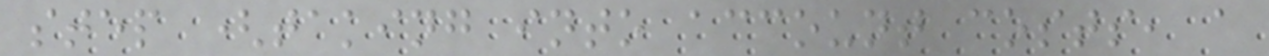step (taking into account costs, a
